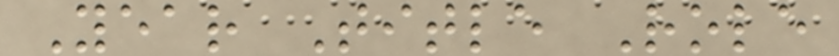Year Title Role
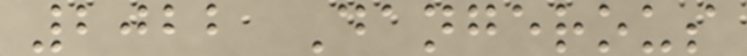2022 Dangerous
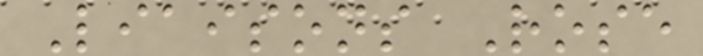Liaisons Rose
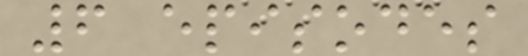6 episodes
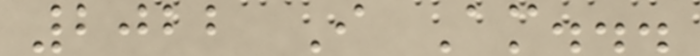2022 I Am...
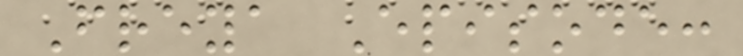Freya Episode:
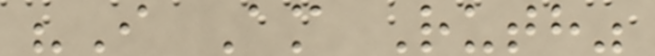"I Am Ruth"
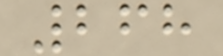268
